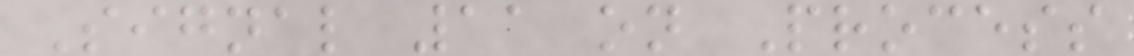Signal 11 on Process
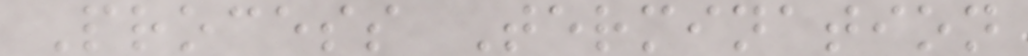Process Termination
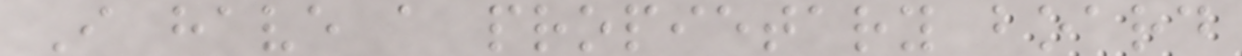I have a propietary board
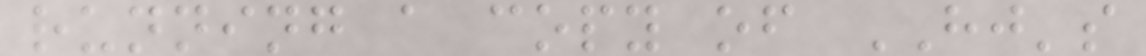running a copy of HJ's
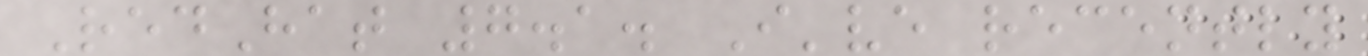RedHat 7.1. I've recently
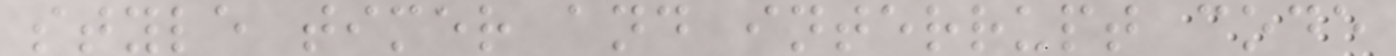style timer and interrupt code
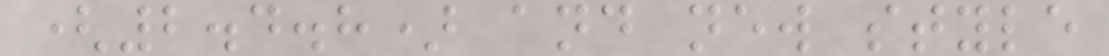(2.4.8) and new style
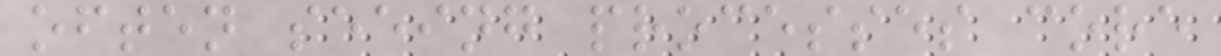often seeing processes core
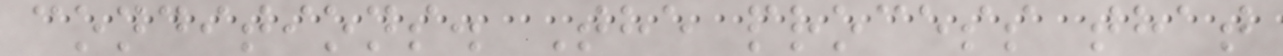conditions. The process that
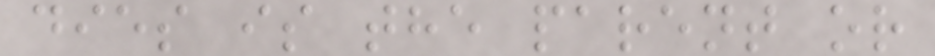dies is the parent or
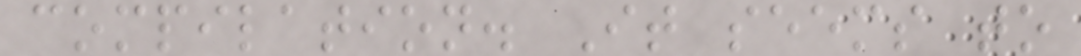compilation. It seems to
